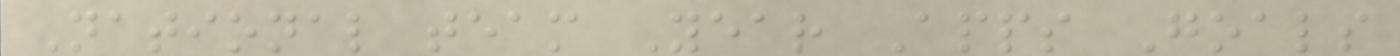National team Year Apps Goals
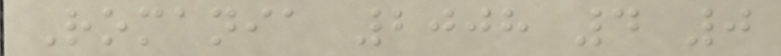Romania 2008 4 0
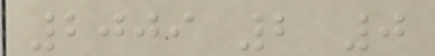2009 2 0
